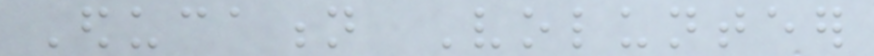Education Volunteer
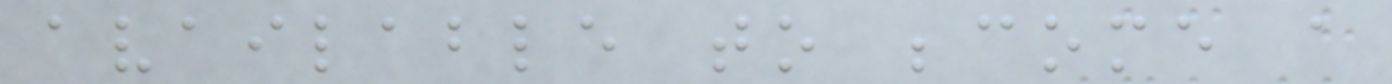available to become a
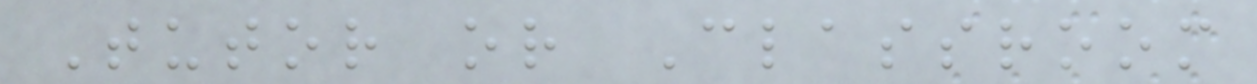Tutor or Classroom
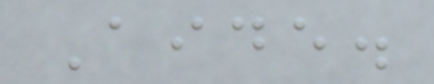Aide.
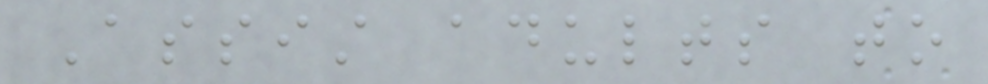Assist adults to
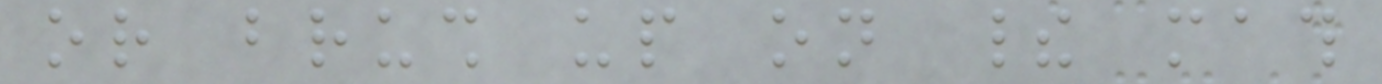or brush up on their math
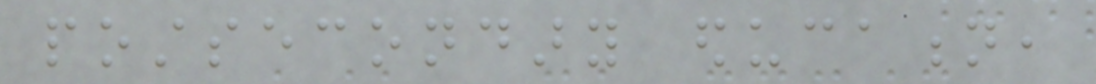postsecondary education,
